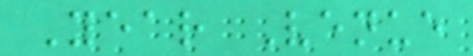Year Venue
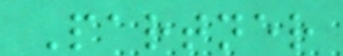Partner
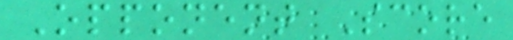Opponent Score
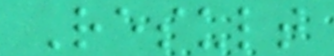Result
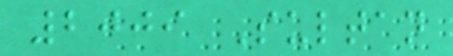2009 Sultan
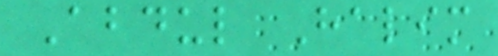Abdul Halim
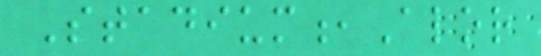Stadium,Alor
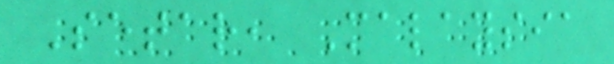Setar, Malaysia
